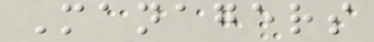Managers
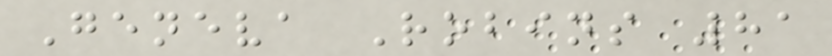Geneva Robins 81
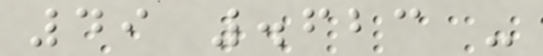49 .623 -
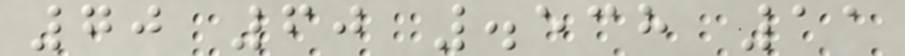70 60 .538 11
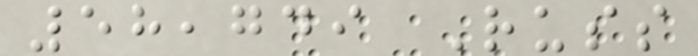58,749 Russ
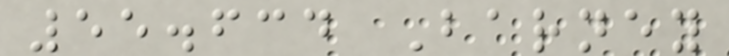55.634 Barney
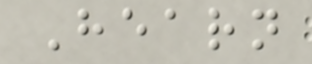Hearn
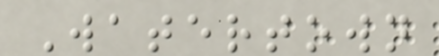Watertown
